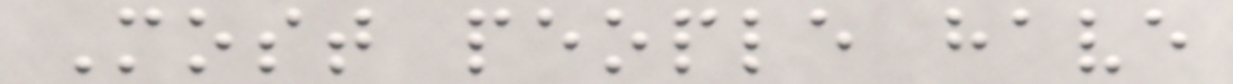Most people have
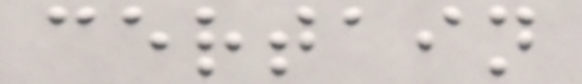certain
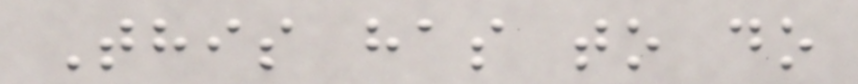This has to do
